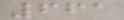661
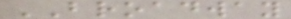BROADWAY
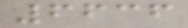6636
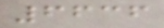6636
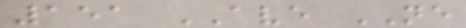151 AVE NE
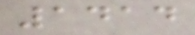1414
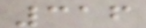316
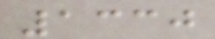1330
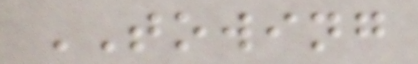TOWING
